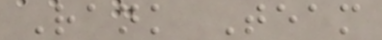Rank Team
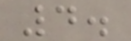4.
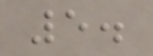5.
